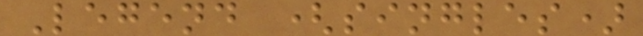Legend (singles)
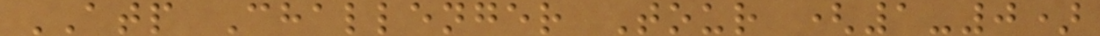ATP Challenger Tour (1-0)
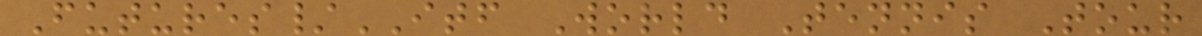Futures/ITF World Tennis Tour
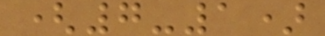(7-1)
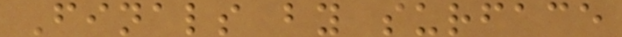Finals by surface
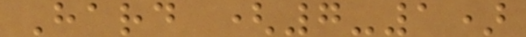Hard (7-1)
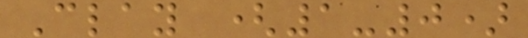Clay (1-0)
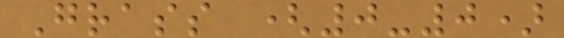Grass (0-0)
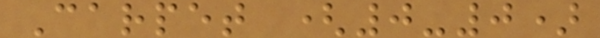Carpet (0-0)
